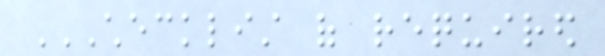CHECKLIST OF REQUIRED
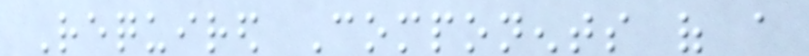Required Components of a
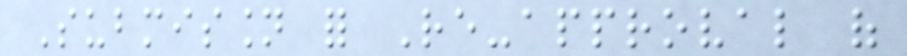Submission for Re-approval of
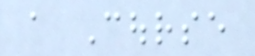a Course
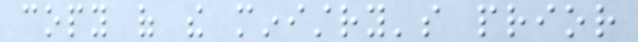copy of the ministry's prior
